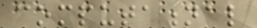computational
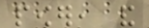power, and
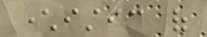characteristic of
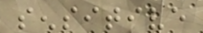sensitive
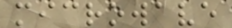microwave
